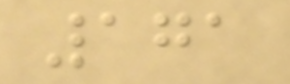171
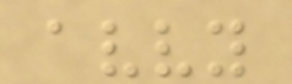avvy
